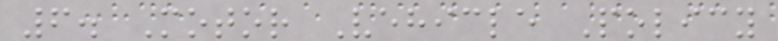6. Motor Vehicle Policy
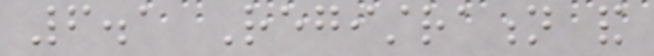6.1 Registration and
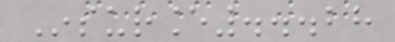Insurance...28
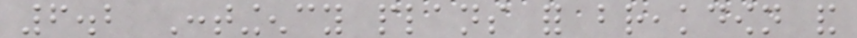6.2 Contingency plans for breakdown and
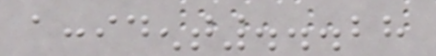accident...28
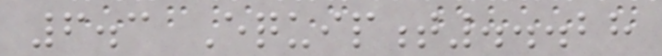6.3 Equipment...28
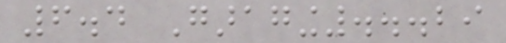6.4 Garaging...29
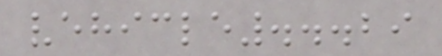vehicle...29
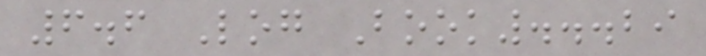6.6 Log Book...29
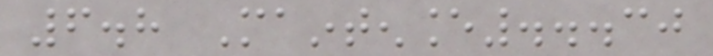6.8 Maintenance...30
